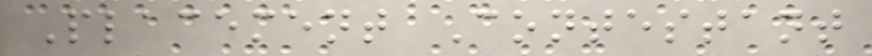Placement Contestant
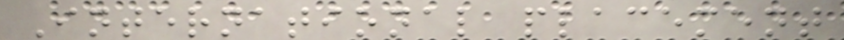International placement
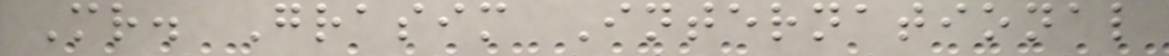Mr. Grasim International
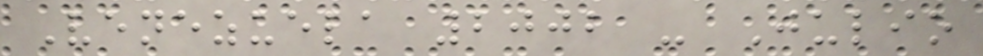Venezuela 2002 - Julio
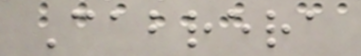Cabrera
